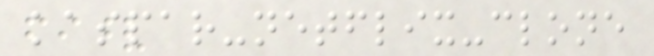kaspar-netflix-clone
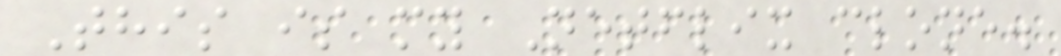This is my Netflix clone.
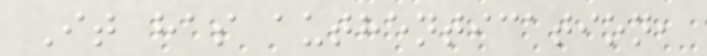It has authentication,
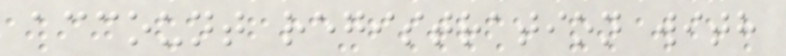account registration with
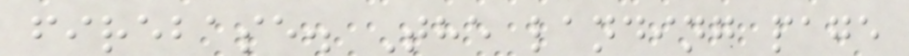firebase. The landing page
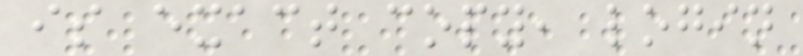is exact copy, login
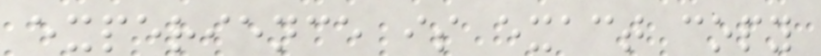experience is exact copy
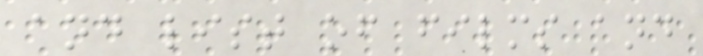and list of films and
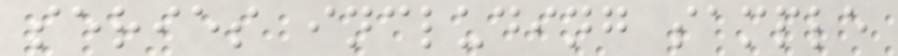series including sample
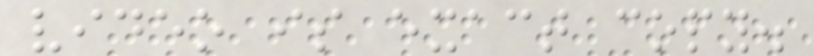video is exact copy.
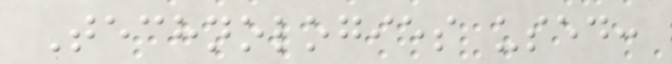Technologies used:
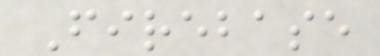Firebase
